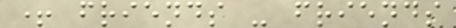+ friends - friends
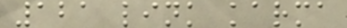121 link karma
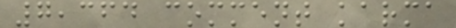7,364 comment karma
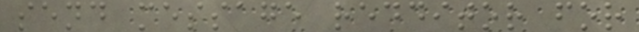send message redditor for
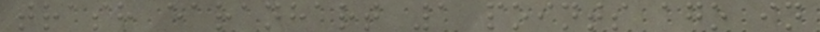trash earanhart 1 points ago in
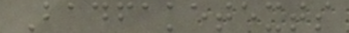Badfaketexts
